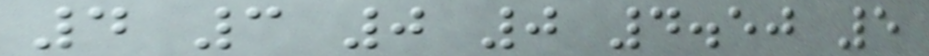4 3 0 0 4.50 5
